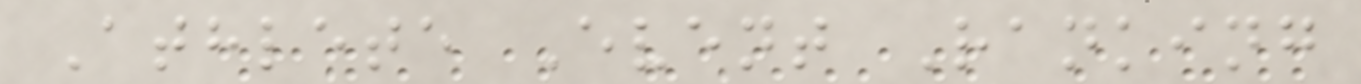Athlete Event Ranking
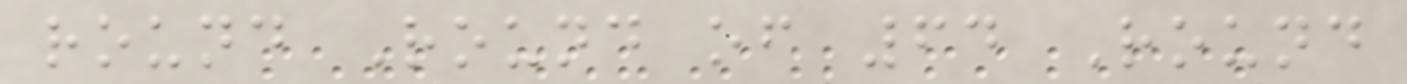round Round of 64 Round
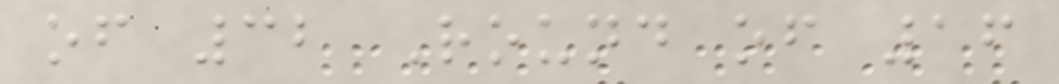of 32 Round of 16
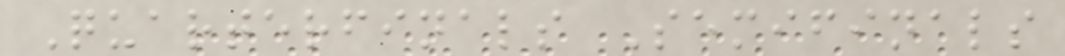Quarterfinals Semifinals
